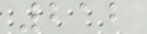212
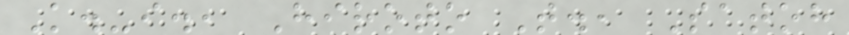K.-i., Hiroto T., Satoh
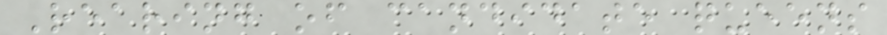Rearing of candidate queens
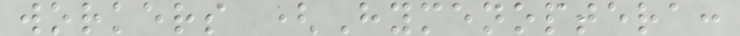workers (Hymenoptera:
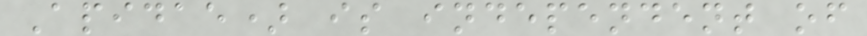Apidae) is independent of
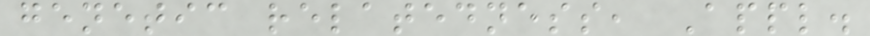genetic relatedness, Appl.
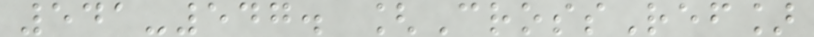541-547. [CrossRef]
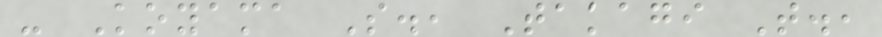- Koyama S., Takagi T.,
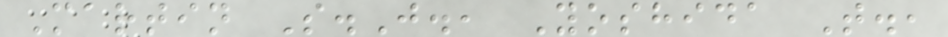Martin S.J., Yoshida T.,
